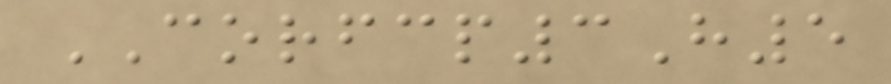CORFCP3H5
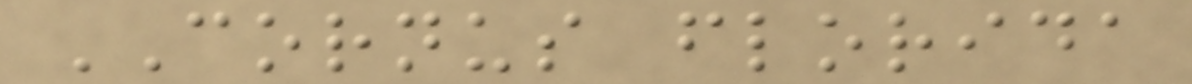CORNUS florida
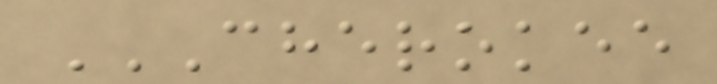CHEROKEE
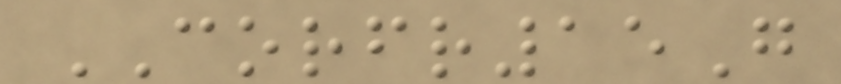CORFR15G
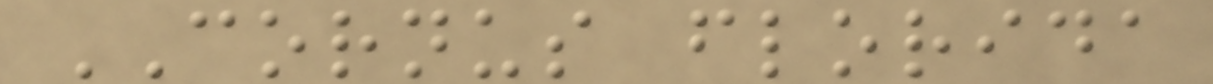CORNUS florida
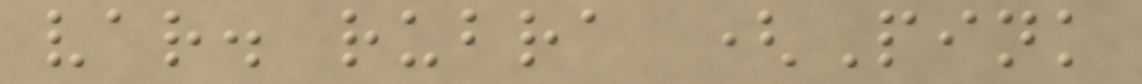var. rubra (Pink
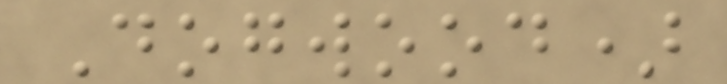Dogwood)
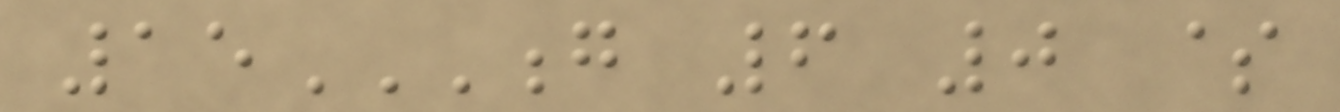15G 6 0 $
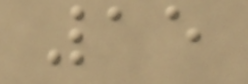15
